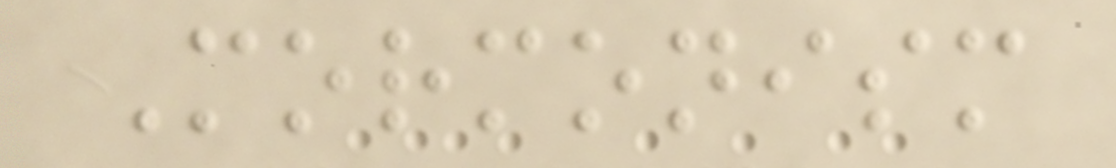Mormonism
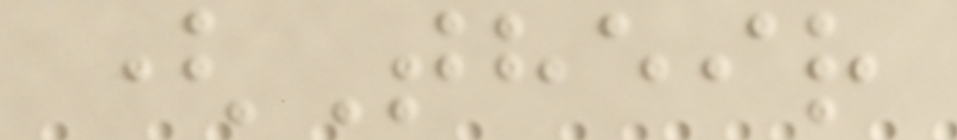(Their
